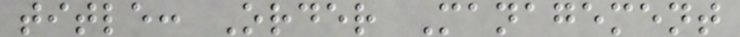title: Order Management
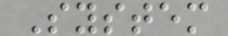System
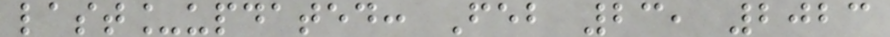last_updated: Feb 23, 2023
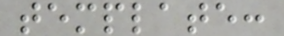template:
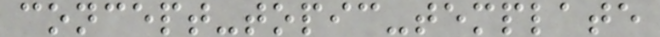concept-topic-template
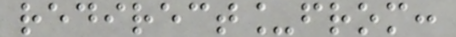redirect_from:
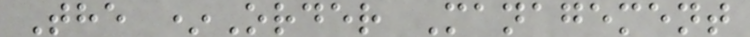The *Order Management
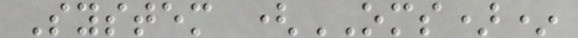System (OMS)*
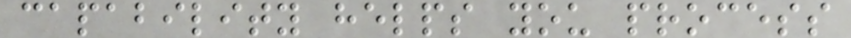capability helps you process
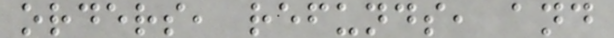orders, refunds, and
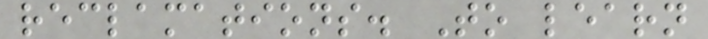reclamations. To learn
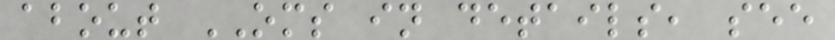about OMS in details, see
